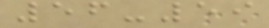56-59
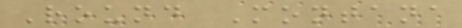Round Montana
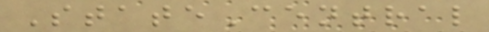StateCentral
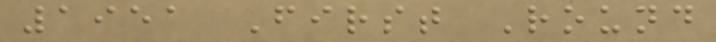1951 First Round
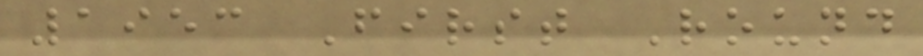1953 First Round
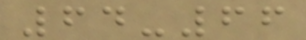64-66
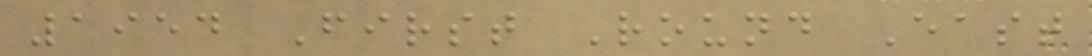1954 First Round East
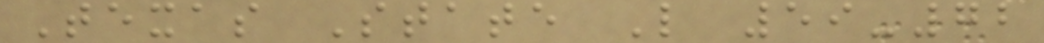Texas State L 59-72
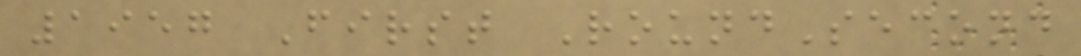1957 First RoundSecond
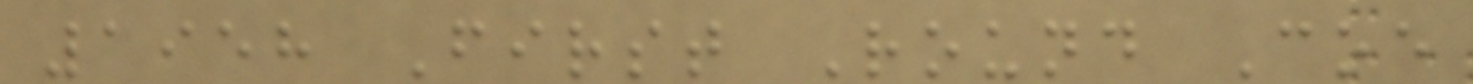1958 First Round Coe
